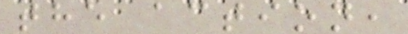the action,
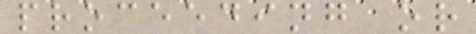proceeding or
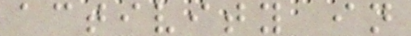activity in
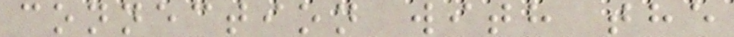connection with the
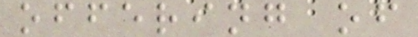offering of
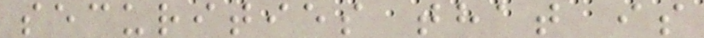securities that is
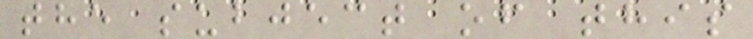the subject of this
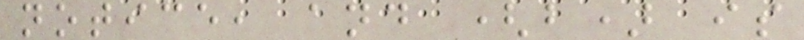notice, and (b) is
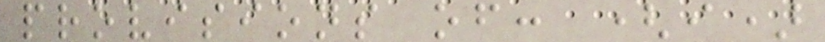provisions of: (i)
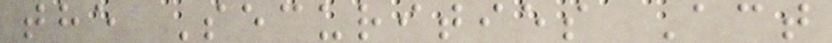the Securities Act
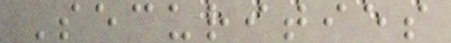Securities
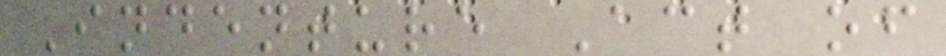Indenture Act of
